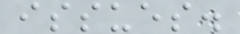issues.
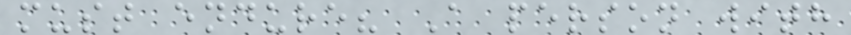must endure? A person with
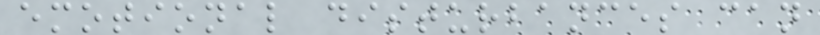emotional disturbances can
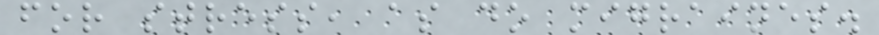for stress, as do migraines.
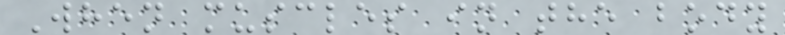When muscles in the body
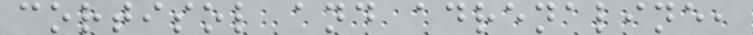cortisol and adrenaline,
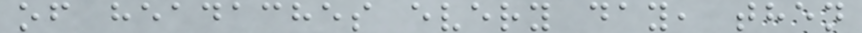of headaches every day, then
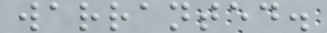warranted.
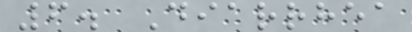6. Diarrhea
